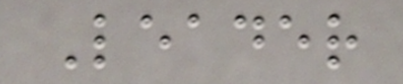Leader
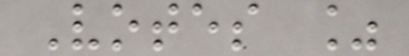Votes %
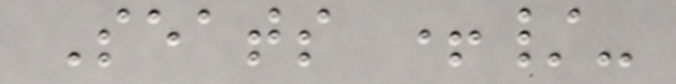Seats +/-
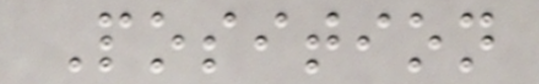Position
